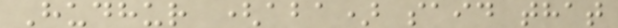Hudhur (aba) said that
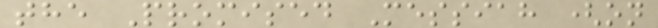the Promised Messiah (on
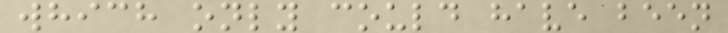which only could have been
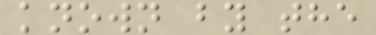known by the
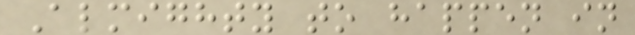Almighty to happen in
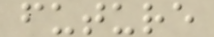future
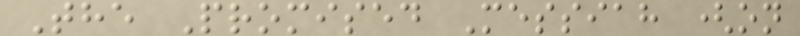The Promised Messiah (on
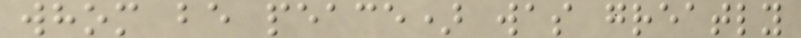whom be peace) was greatly
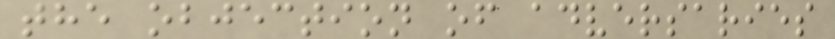the objection of adversaries
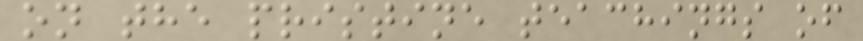on the pristine teachings of
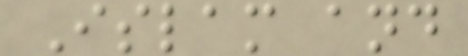Islam and
